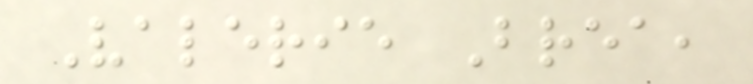Valerie Brea,
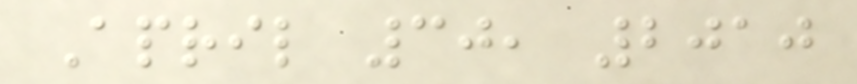April 30, 2010
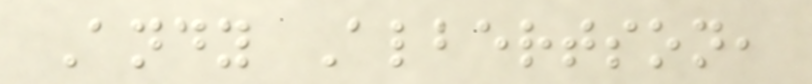Andy Albertson,
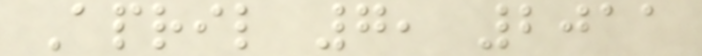April 7, 2011
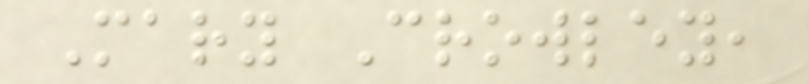Mary Crowley,
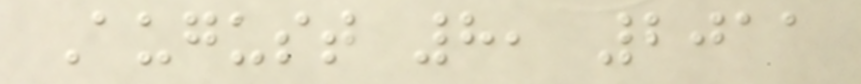August 8, 2011
